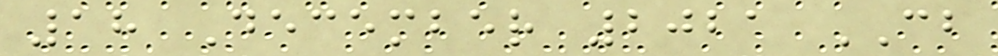18 December 2021 CB
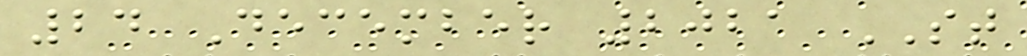24 December 2021 ST
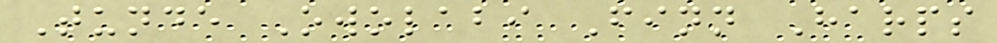Tunde Owolabi Finn Harps
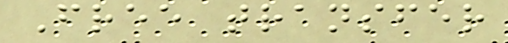Free transfer
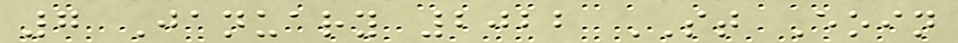7 January 2022 ST Eoin
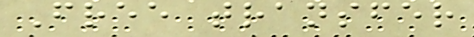Free transfer
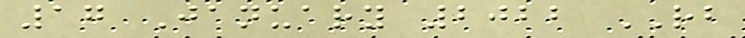17 January 2022 RB
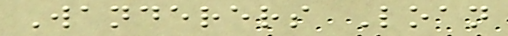Wanderers Loan
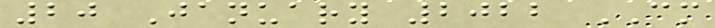20 January 2022 CM
